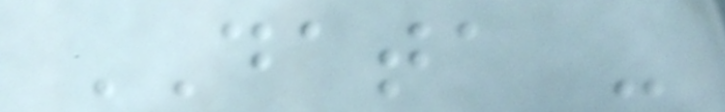DATA -
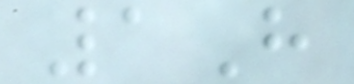1H
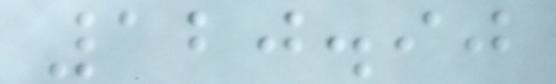120.90
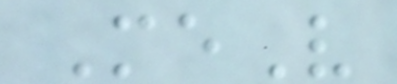MeV
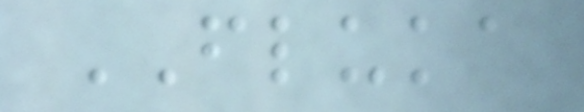FLUKA
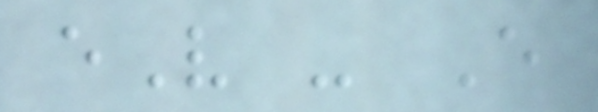eV - E
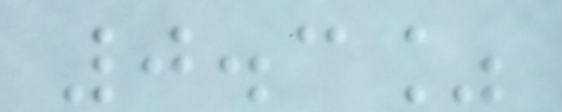0.3%
